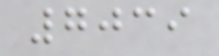7039
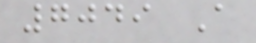7049 A
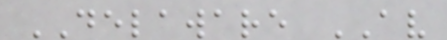DELAWARE AV
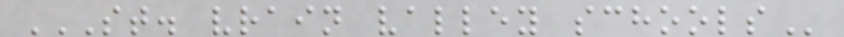ST. VRAIN VALLEY SCHOOLS
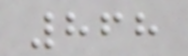868
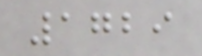1729
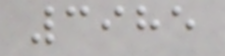3985
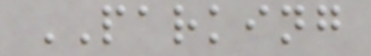PARKING
